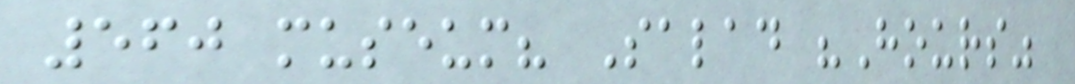560 museum? Salad "Hours"
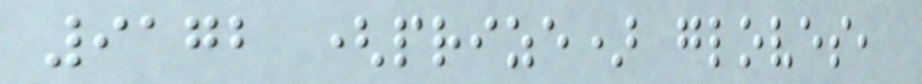9172 (prize) gloves,
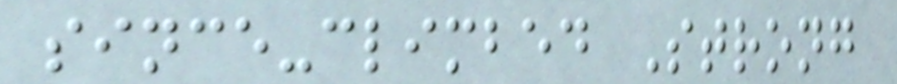since-climbed Strong
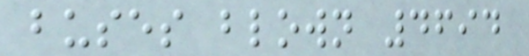buses blown 4694
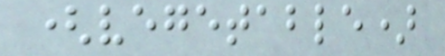(vegetable)
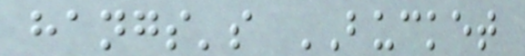hangs's BUCKET
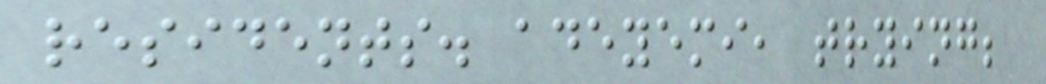residents. adeyemi, trying;
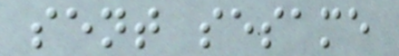sent sesame
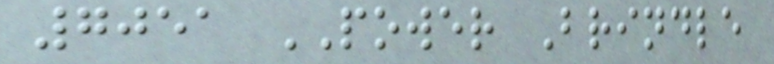7051 POWER Brindle
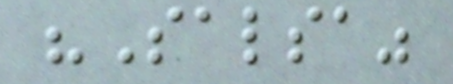"Salsa"
